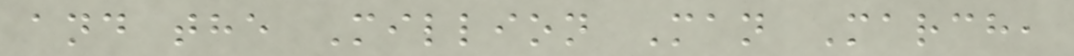and the Million Man March,
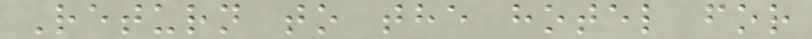Return to the hotel for
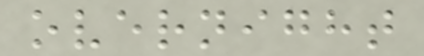overnight
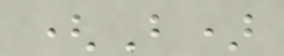(B)
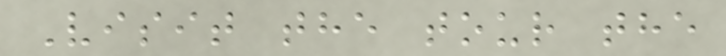Visit the tour the
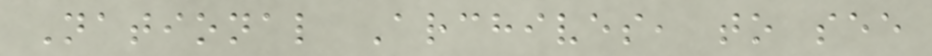National Archives, to see
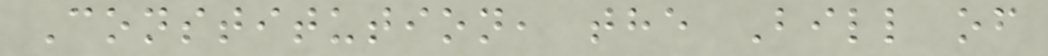Constitution, the Bill of
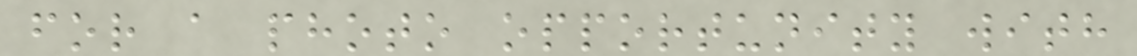for a photo opportunity with
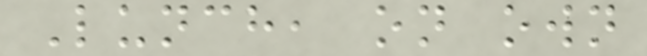Lunch, on own
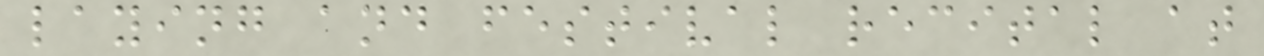laying and festival recital at
